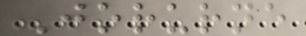Jorurne
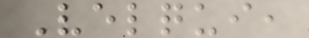Velqui,
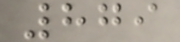879
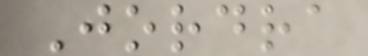Jordra
